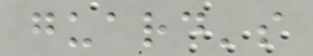guard's
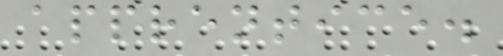apprentice.
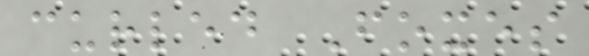curled Foxes
